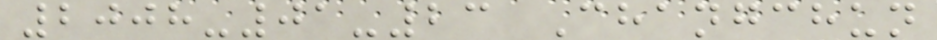2008-01-23 Changchun
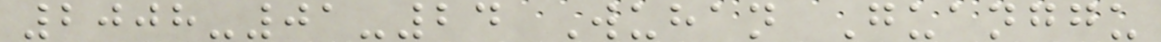2008-01-24 Wuhan Guanggu
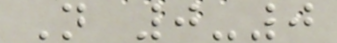N 0-0
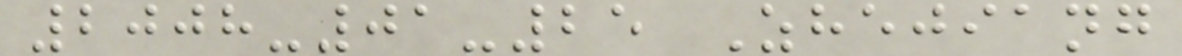2008-01-25 Zhejiang
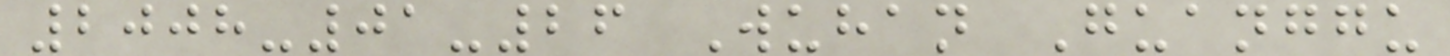2008-01-26 Wuhan Guanggu
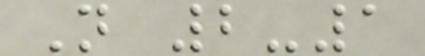N 2-1
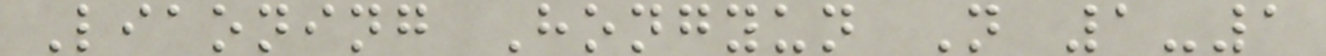Liaoning Hongyun N 1-1
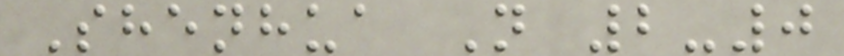Shenhua N 2-0
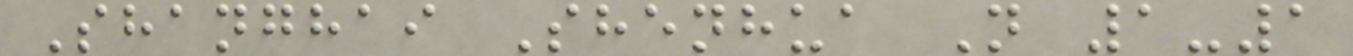Shanghai Shenhua N 1-1
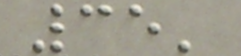35'
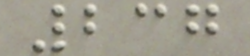237
